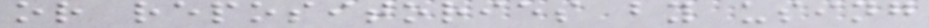or repositories by using
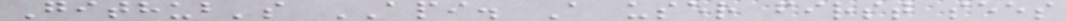Github's API. A user first sees
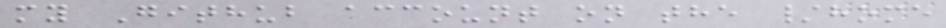my Github account on the /home
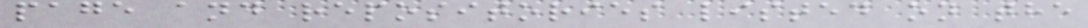page and repositories listed on the
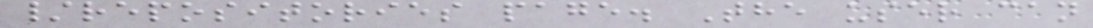/repositories page. The user can
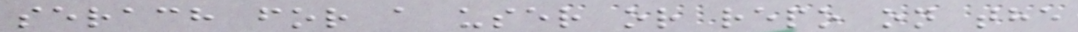serach for a user or repo on the
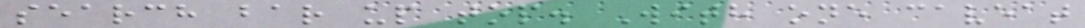search bar up top. With one caveat
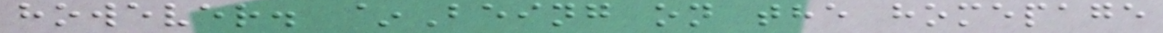however. ~Being on the homepage
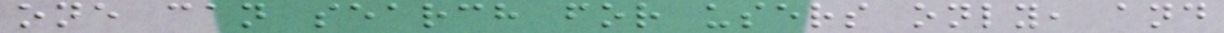one can search for users only, and
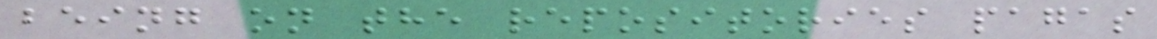being on the repositories pagas
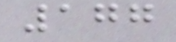177
